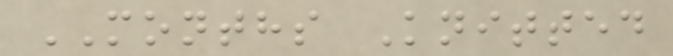MONTHS Knitted
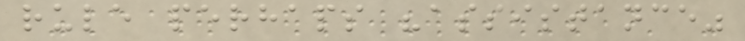rule perhaps "assistance"
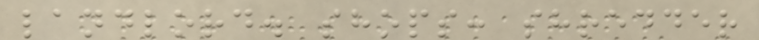landlord. shops: shredder
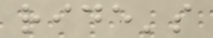ride's
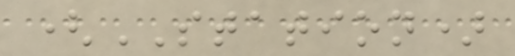(STATION)
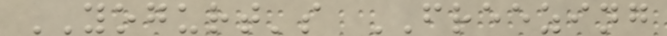YOGURT's FREEZING
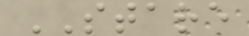STARE
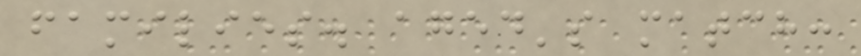families. aged's match:
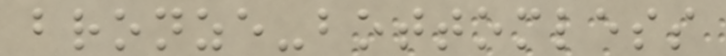bronze-bottomless
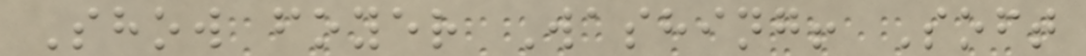Show foyer Washing! Soft
